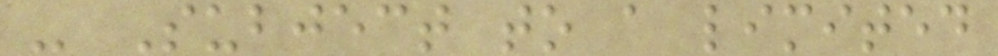- Subject to a limited
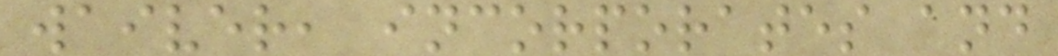waiver, incorporates and
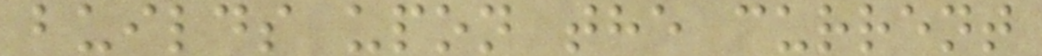builds upon the current
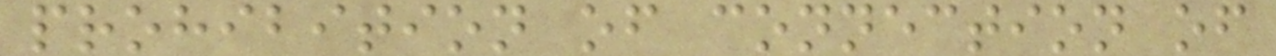prohibition of connection of
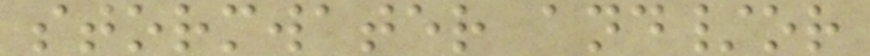stormwater and/or
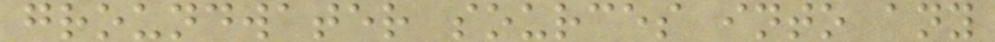groundwater sources into any
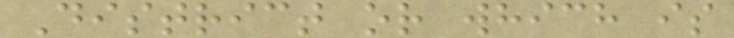District or which is
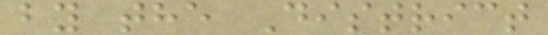by the District
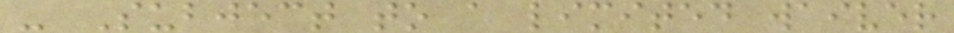- Subject to a limited waiver
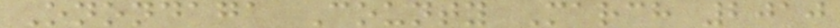Onondaga County March 2010
